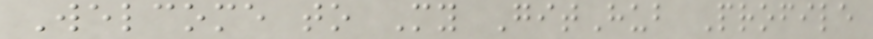Welcome to My GitHub Profile
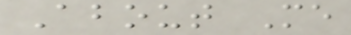About Me
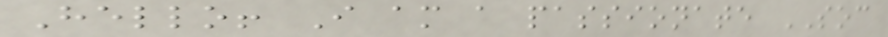Hello! I am a passionate SOC
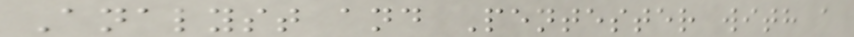Analyst and Pentester with a
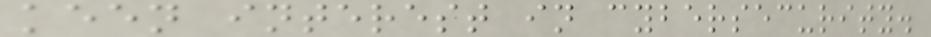keen interest in cybersecurity.
